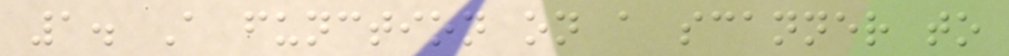1. A function on a scanner to
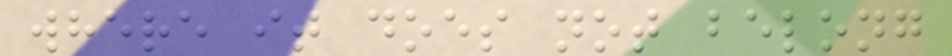where it does not belong
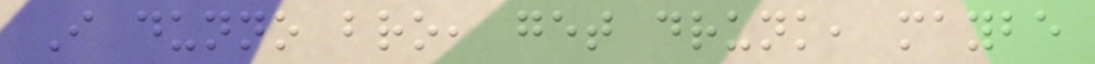I dunno bro, get drunk, maybe
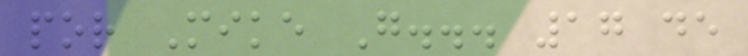por Mike G... 17 de
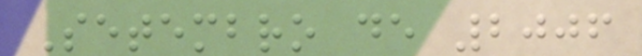Setembro de 2006
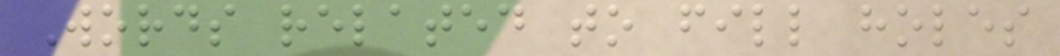Words related to fill holes
